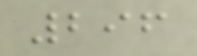296
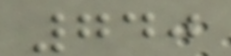740
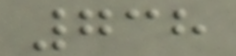738
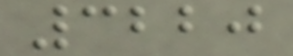3220
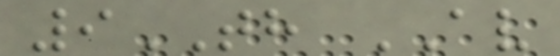9TH AV
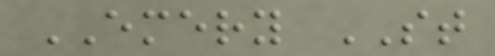EMERY ST
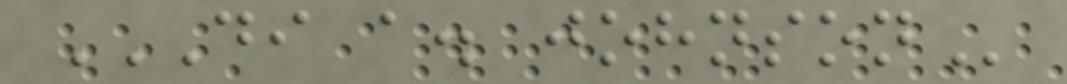DI A. JOHNSON
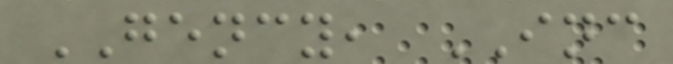GENCY, INC
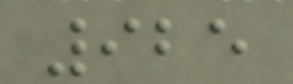925
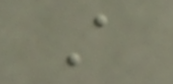A
